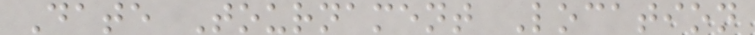Date Tournament Location
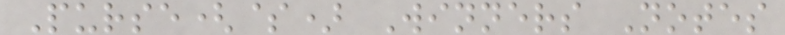Purse($) Winners Notes
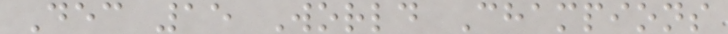Dec 15 World Champions
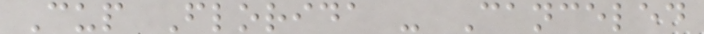Cup Florida - Canceled
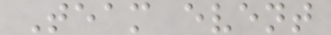Team event
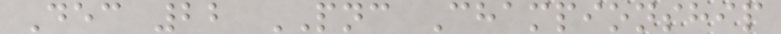Dec 22 PNC Championship
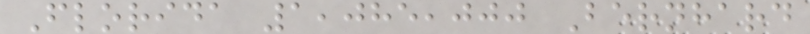Florida 1,085,000 Bernhard
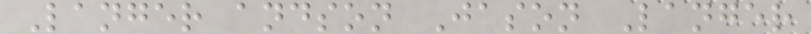Langer andson Jason Langer
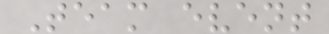Team event
